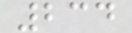234
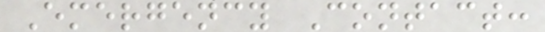Emergency Contact:
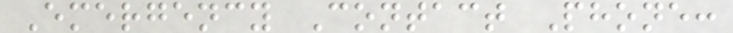Emergency Contact Phone:
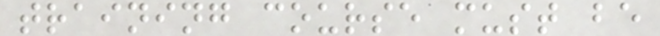training course must be
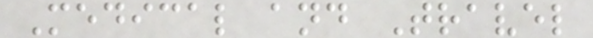Medical and Travel
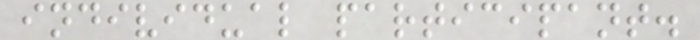individual participant.
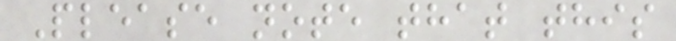Please note that this
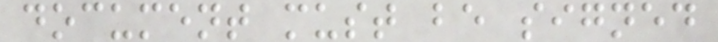document must be signed
